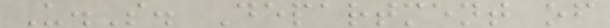U.S. Department of
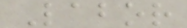Labor
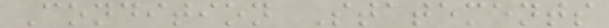Condition Statements
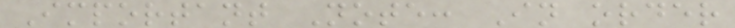Important Note: In order
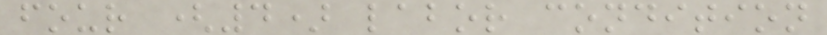four (4) labor condition
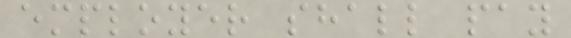employer shall pay
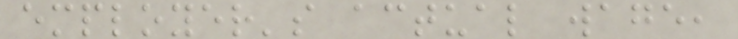employer's actual wage,
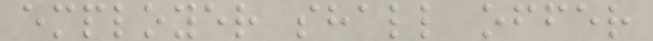employer shall offer
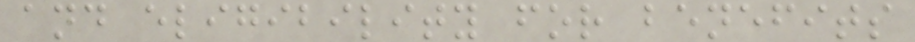and eligibility for benefits
